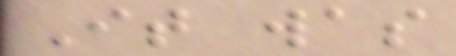It was
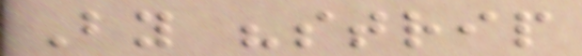By "strip
